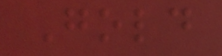Gold
